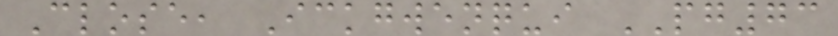Close, Ickgwenqui PG73
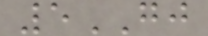5GJ
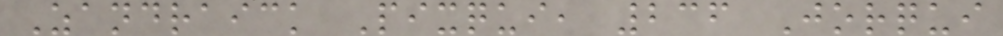Zandraick Pixqui, 236 Jorqui
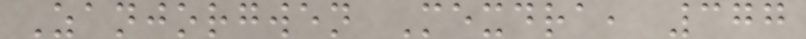Zanjorgwen Mexdra, 377
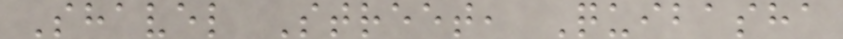Shavel Street, Quibasha
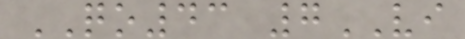QO43 7VI
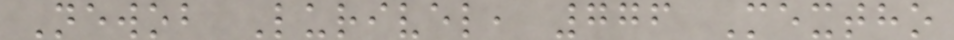Newob Lurivel, 776 Mextho
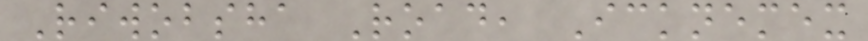Riwobsha Road, Icknemex
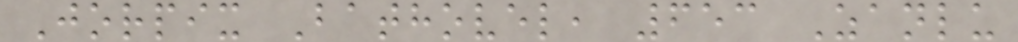Jorpix Bathovel, 653 Zanlu
